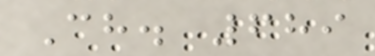Ch. 689
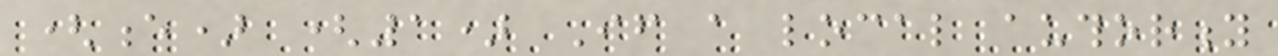(e) (1) If a local authority
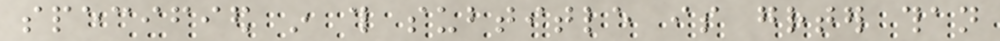specified in this subtitle is greater than
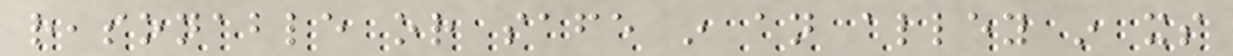reasonable or safe in an alley in its
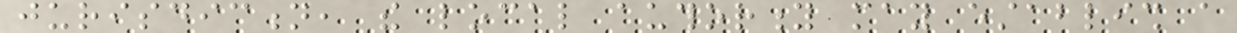jurisdiction, the local authority may establish a
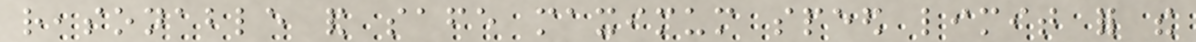reasonable and safe maximum speed limit for the
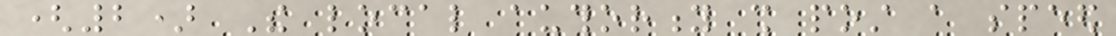(2) The local authority shall post a speed
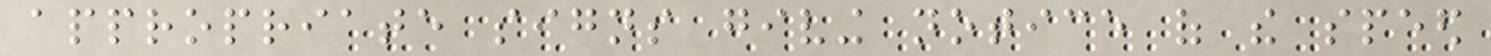appropriate signs giving notice of the speed
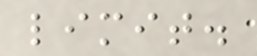limit.
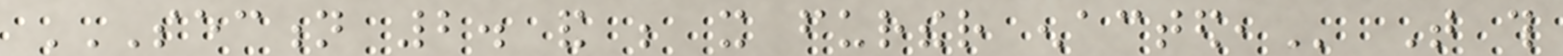SECTION 2. AND BE IT FURTHER ENACTED, That this
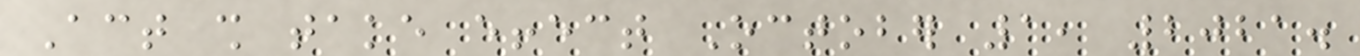Act shall take effect October 1, 2021.
